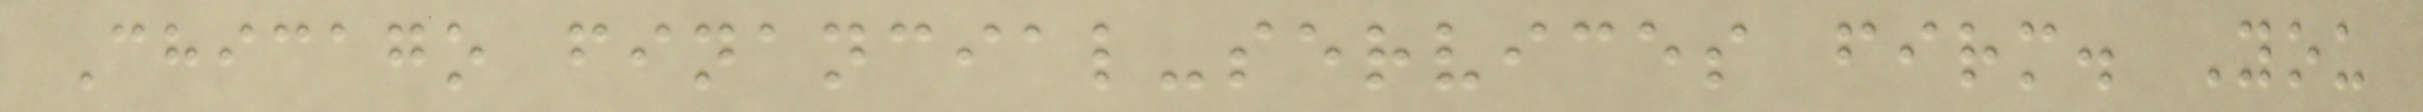Chicago financial-services firm. You
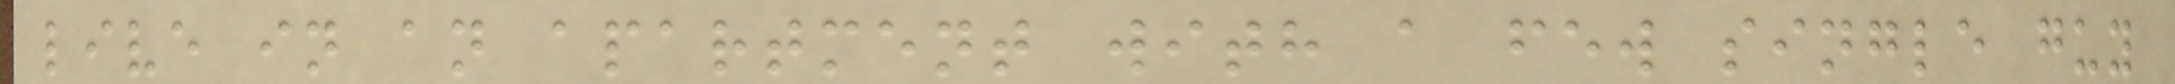live in an apartment with a few single guy
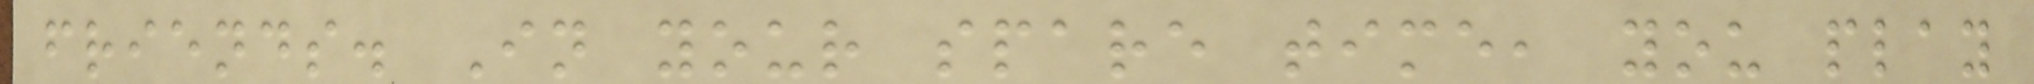friends. In your spare time, you play
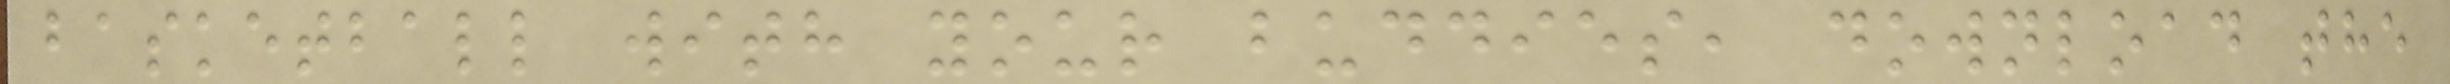basketball with your buddies, download the
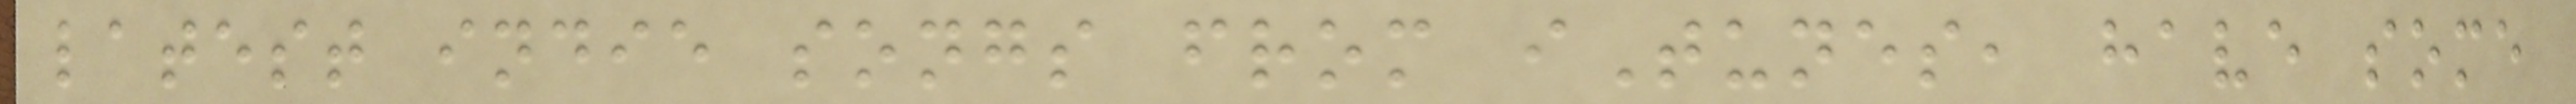latest indie songs from iTunes, have some
